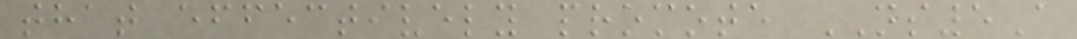that effectively promote NS5A
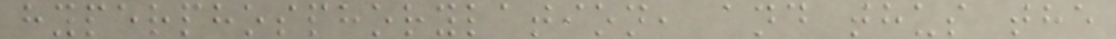hyperphosphorylation, and thus the
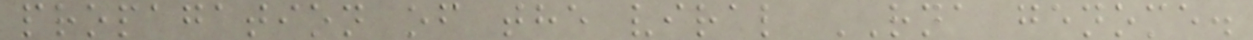propagation of the viral RNA genome.
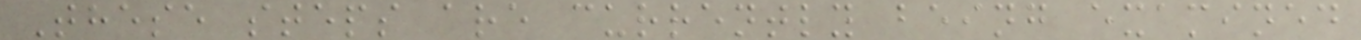These steps are currently being examined
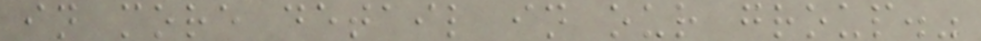in more detail in our group."
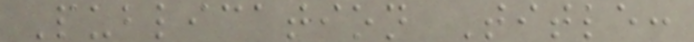Publication Title:
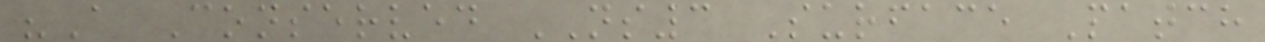"A Conserved NS3 Surface Patch
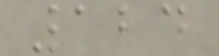124
